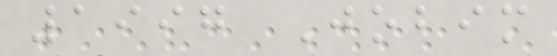1997 Jobim
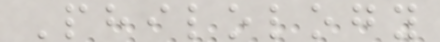Philology
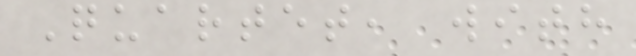Quartet, with
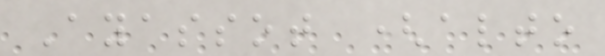Ayassot (alto
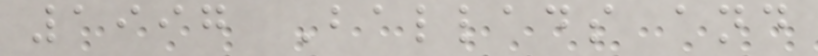1997 Ballads and
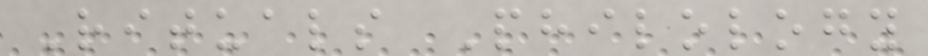Rituals Philology
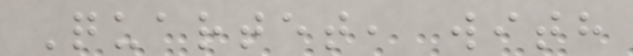Quartet, with
